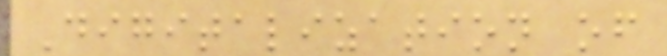Digitalization of
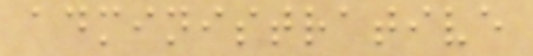administrative
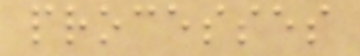processes
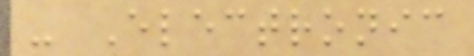- Electronic
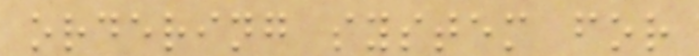ordering system for
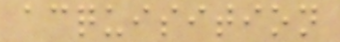acquisition
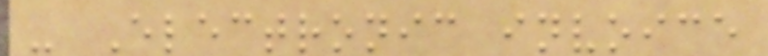- Electronic invoice
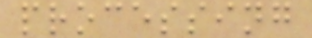processing
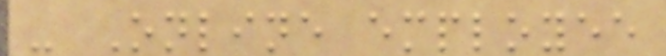- Online employee
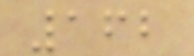162
